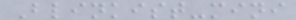Blinkist-mini
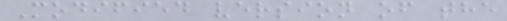Modified version of the
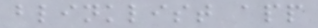blinklist app
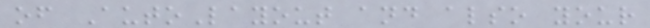of AutoLayout and also your
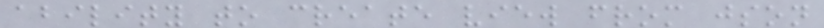ability to create view from json
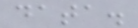data.
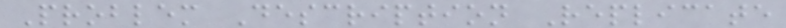Problem Description Replicate
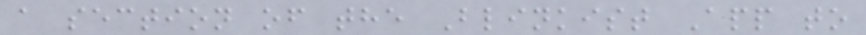a section of the Blinkist App to
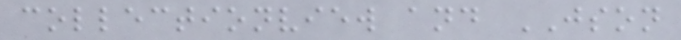collectionview and JSON
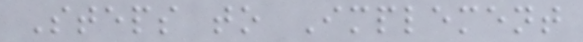Steps to Implement
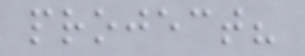project?
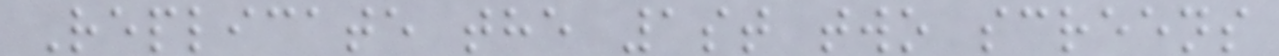Replicate the 1st two screens
